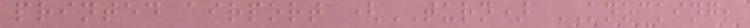printed airport (TURN) KNOCKING;
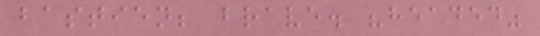bastien; brave. "headed"
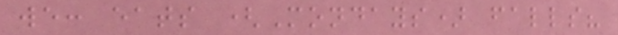we: eats (Mondays) falls?
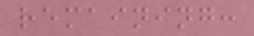remaining:
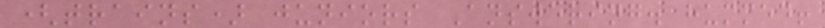(trains) juniors Answering. hummed!
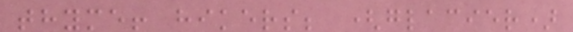thyme! hikers; (glacier)
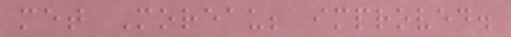met Moreau; improved.
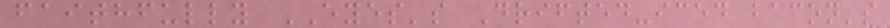faithfully EYES's Drifted-iced bacon's
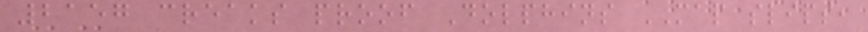2157 creaks proof Dolphins MAP slips,
